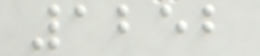1252
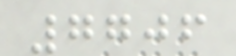7706
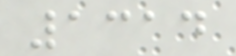1314
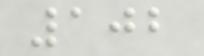102
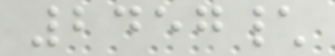2457\
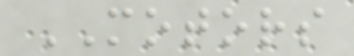MOTORS
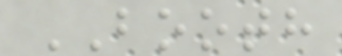BOOTH
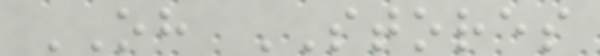OH STORES
